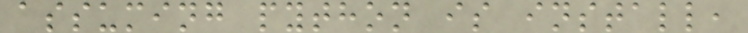assuming python is install,
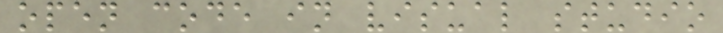open code in visual studio
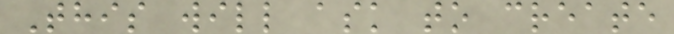This will ask to create
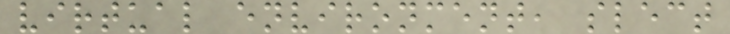virtual environment, slect
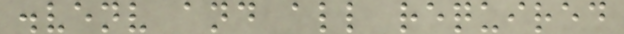.venv and all required
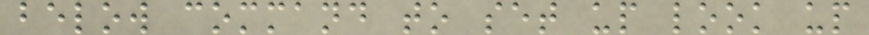below command to set up look up
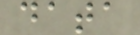data
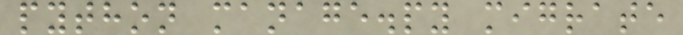python manage.py migrate
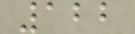122
